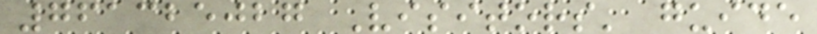761325027 Visitors' guide
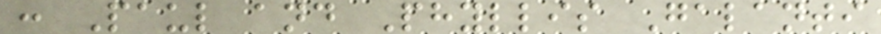: Paul and Phyllis Galanti
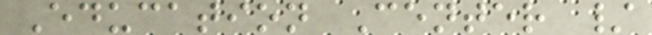Education Center /
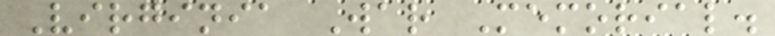Virginia War Memorial.
